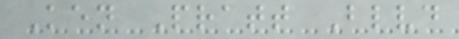Ken Pratt Blvd
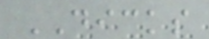DICKS
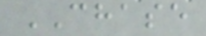CHASE
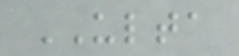ULTA
